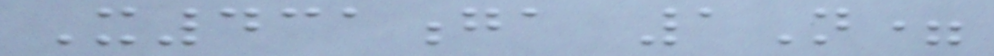X431ga 1N=
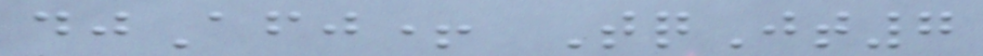djAfj+ TqJt7
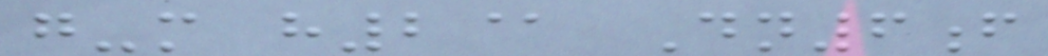g-m h2@ Dn6f
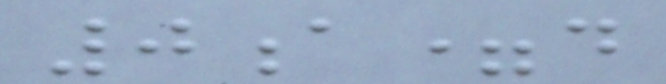0a=d
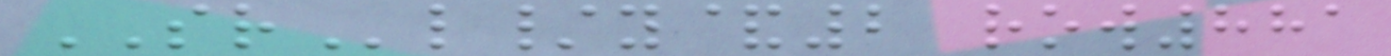SRl/y&2 row881
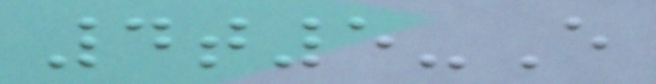4t5-E
